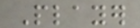Player
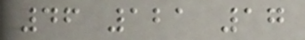46 121 17
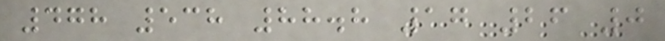478 538 88.8 17 26 0
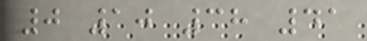0 10 38 41
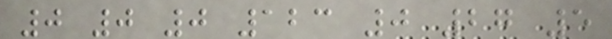0 0 0 123 0 27 5
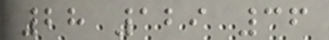28 129 36
